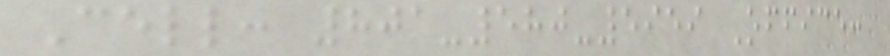Cell: 801-580-5959 Office:
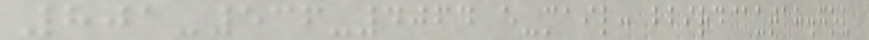801-536-4064 e-mail: bbird@utah.gov
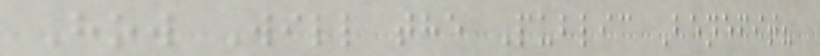How Will the Public Benefit?
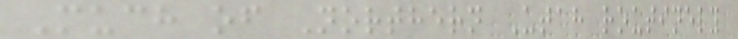Much of Northern Utah routinely
